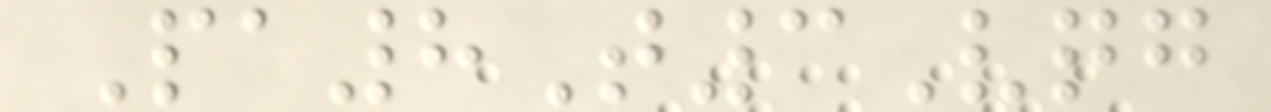Pa8T3Vqg
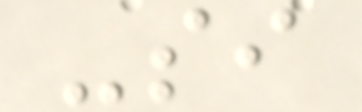-si
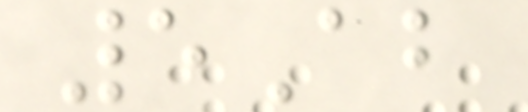5Ab
